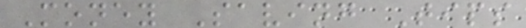Money Saving Tips
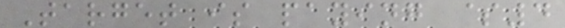Target is paying $4
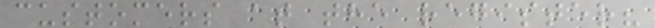customers at the register?
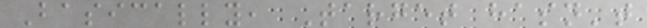Basically, Target hasn't
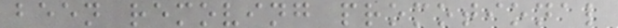been removing promotional
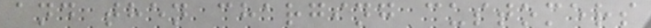and then charging customers
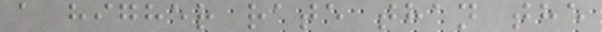a higher rate than the
